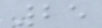25
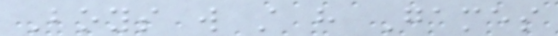Boys will still have Games
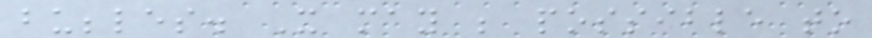bubbles. It may be possible to
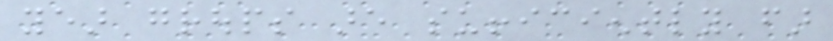year groups are sufficiently far
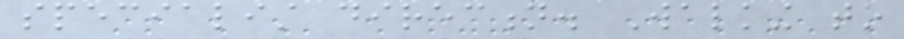specialist direction. Walking to
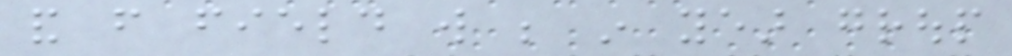and from field will be in year group
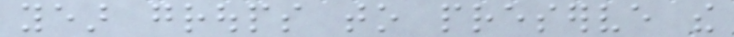year groups to preserve the
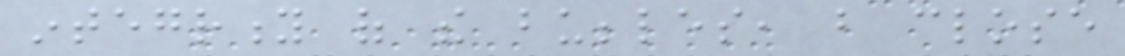integrity of the bubbles, but close
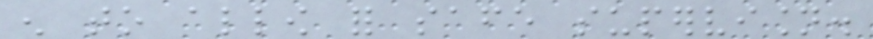enough to allow for safe supervision.
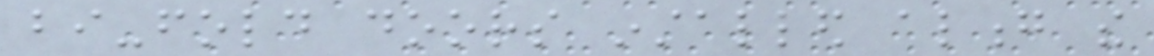bi-fold doors installed along the
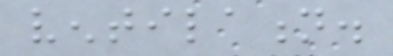ventilation.
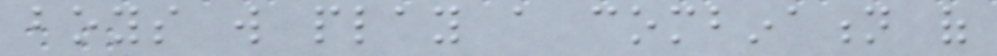boys will play a combination of
